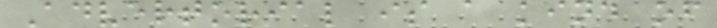Advertorial is a kind of
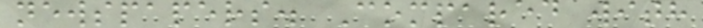newspapers. Compared with
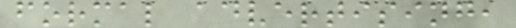formal advertising,
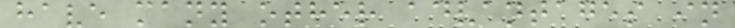have many other advantages in
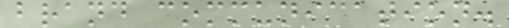brand communication.
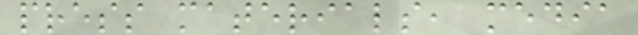press materials, media
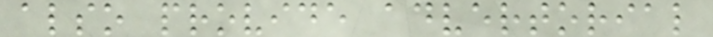also provide advertorial
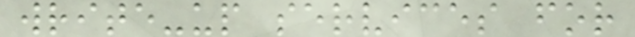write-up services for
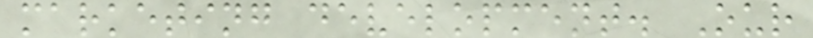marketing development. Our
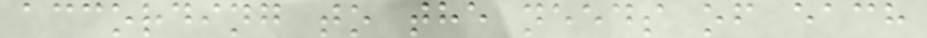according to the needs of each
